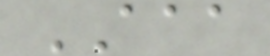AAA
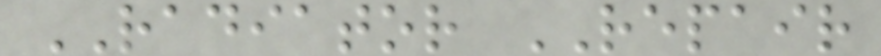RADIATOR REPAIR
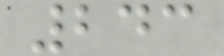243
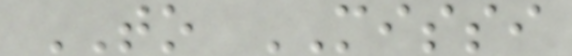TO MISSI
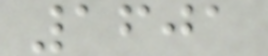1601
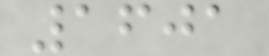1601
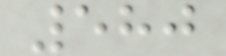580
